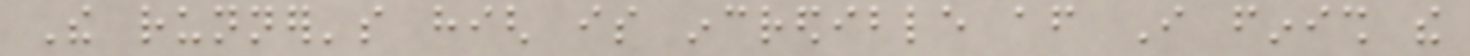The runner's high is incredible after I finish the
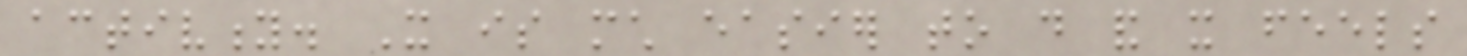activity. It is much easier to do and it feels
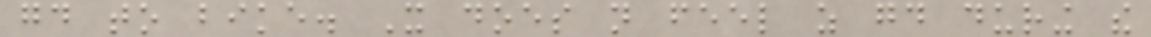good to bike. It does not feel as good during the
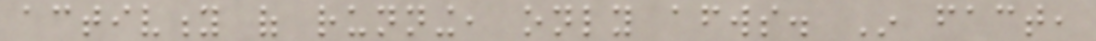activity of running, only afterwards. In fact,
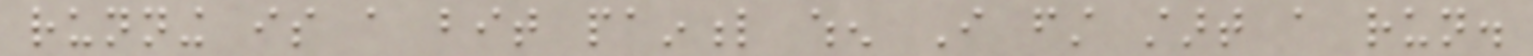running is a bit painful when I first start a run.
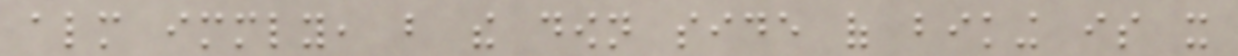almost immediately, but the down side of biking is it
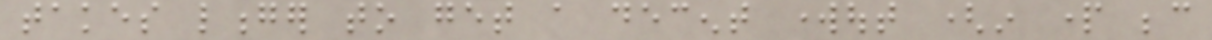takes longer to get a decent workout (in part because
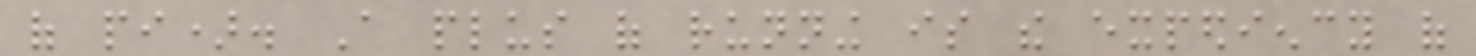of pi). A plus of running is the expediency of
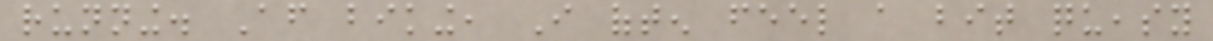running. After biking, I often feel a bit queasy
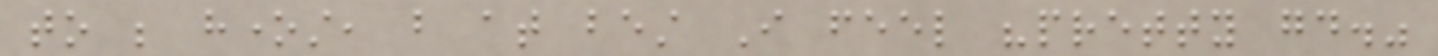to be honest, but at best I feel "pretty good."
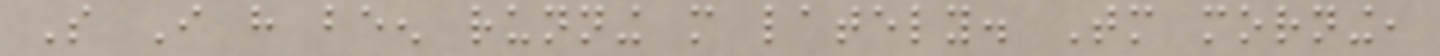So I have been running more lately. Tomorrow morning,
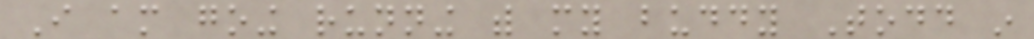I am going running with my buddy Todd in
